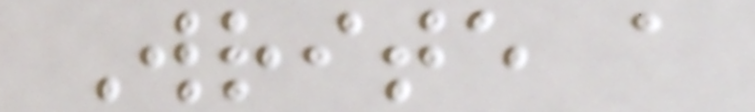Write a
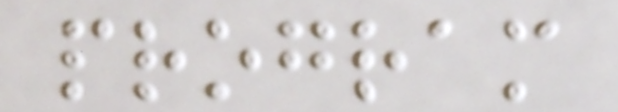program
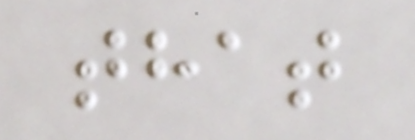that
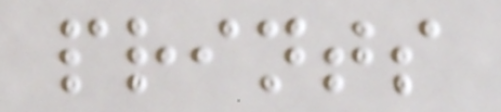prints
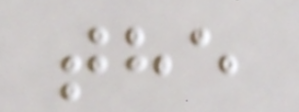the
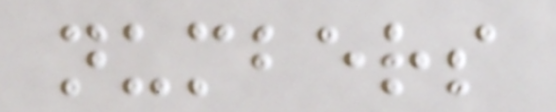numbers
